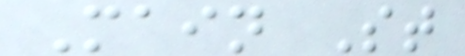Main St
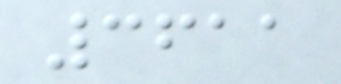3611
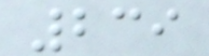239
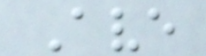Ave
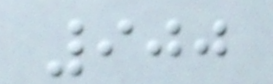900
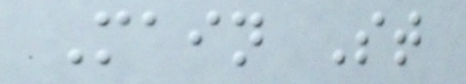Main St
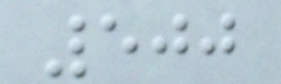500
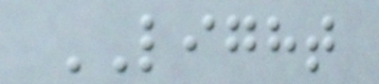LIGHT
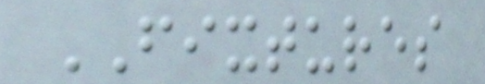FIXTURES
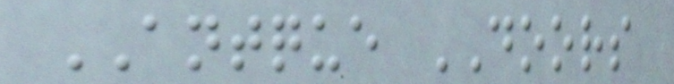ANTQUE DOORS
